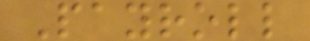Payroll
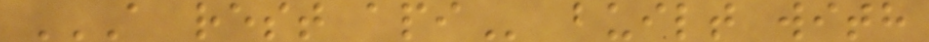A REST API built with
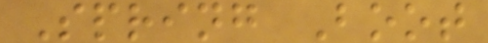Spring Boot
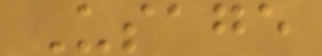Usage
